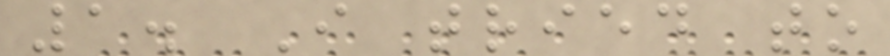1. I tried to
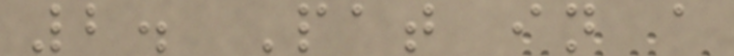2. Pat in a
